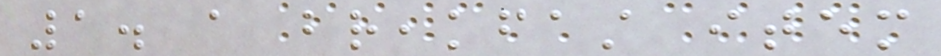1. a breakfast item
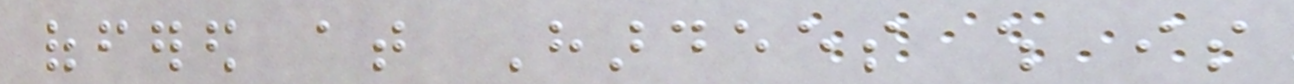offered at Hardees which is
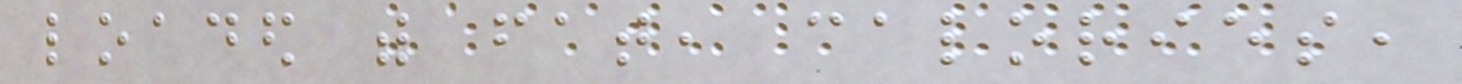loaded with fat, calories,
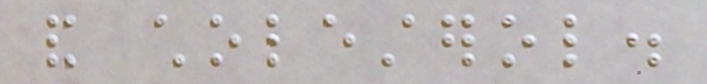and cholesterol.
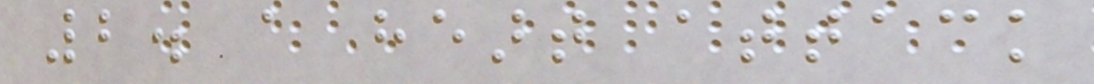2. a heart attack
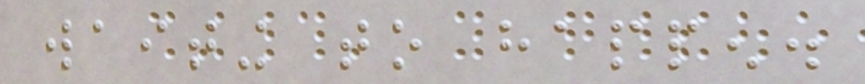waiting to happen.
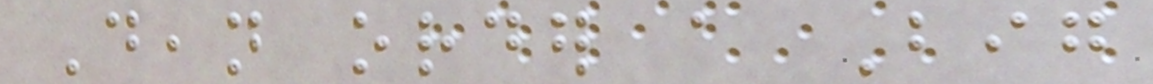Dean order a Big
